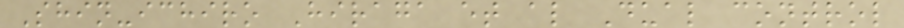Shin-ichiro Hiraga et al Dual control
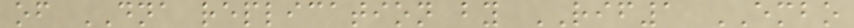of DNA replication by RIF1 EMBO
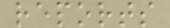reports
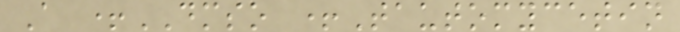A +DMSO +Tautomycetin
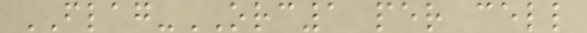FLAG-ORC1 per cell
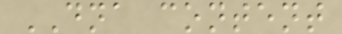DNA content
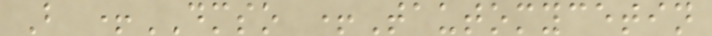B +DMSO +Tautomycetin
